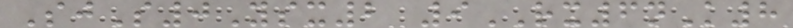SjS0Ysx2 9RX6nK8
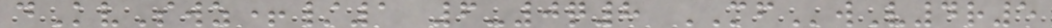dKvSwz+/1 6-0q8 MFwV4r5
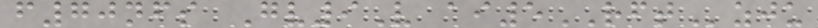f70nfs Gv9V ai5RFTzju
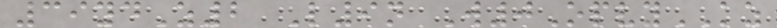39ydZ2 L9n W0OpvyKZ
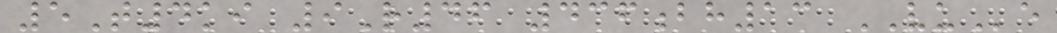5T4ki 9R46 436bh13 VUe
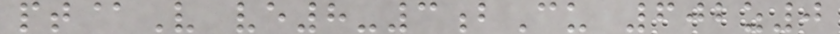pt@V ve8-3bCu 602z0
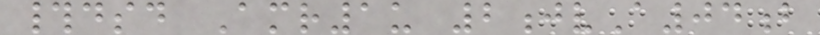#dsd Amr1u 2jvA04b
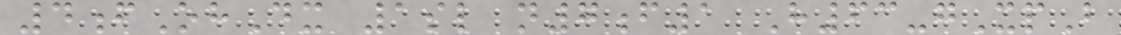4fOhDx 1sl n7f1 H63-gXpB
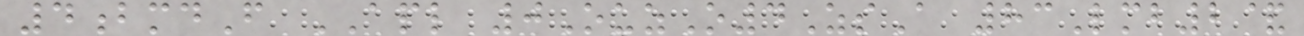4bmdF APL 0OuzO4ZsA 83Lmb2&
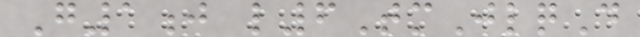G1j l6TmJlqD
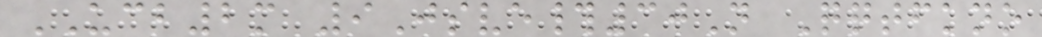UCB2m 9Jsve#30N Qqtfkno
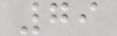79
